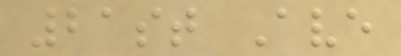21st Ave
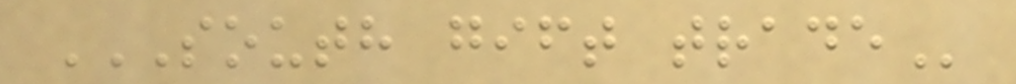SOUTH GIFT TRADE
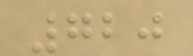720
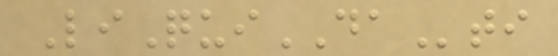LiQuiDAti
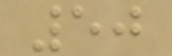50
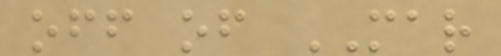off of MAR
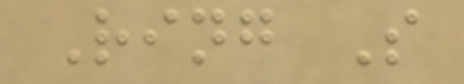Ring S
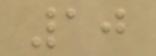10
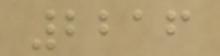2216
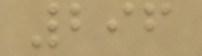296
